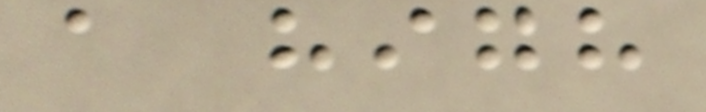a high
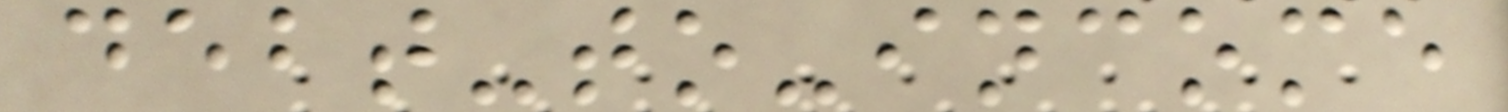debt-to-income
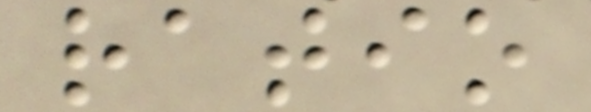ratio
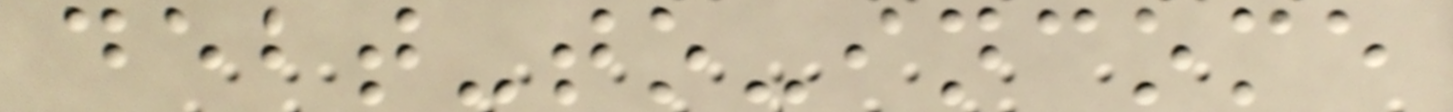debt-to-income
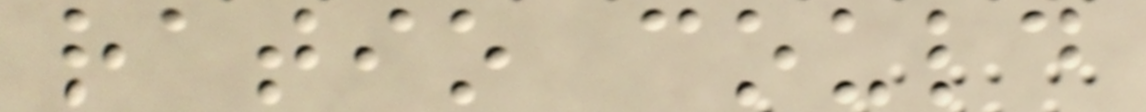ratio could
